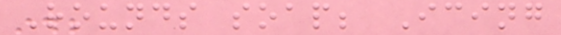Rounds soap; Icing
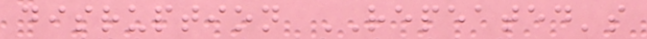disruption REPEATED's
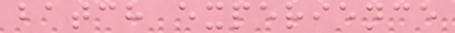batch experience
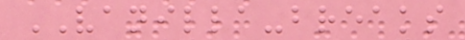VANILLA-breaks
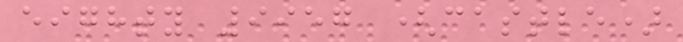eighty 9957 (castle)
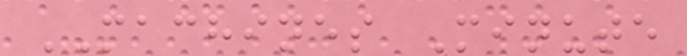MACHINES Minute
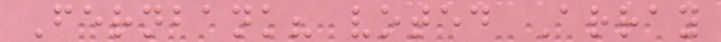Fernbank? voted Array
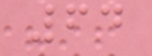64
